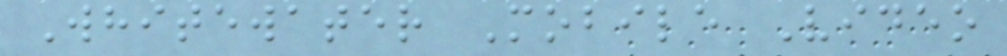Whitewater Mobile Video
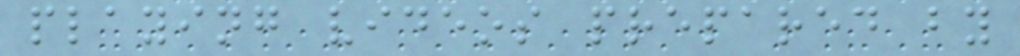playing videos prepared by
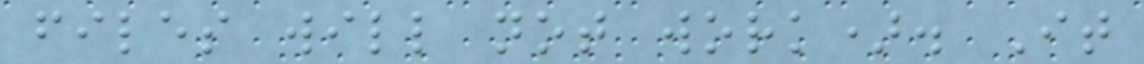files will not work). It
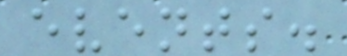events.
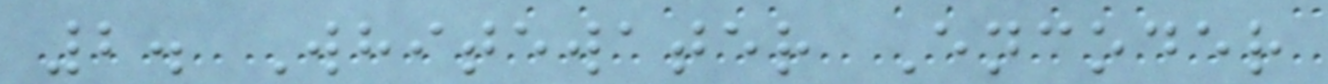2. Whitewater Encoder
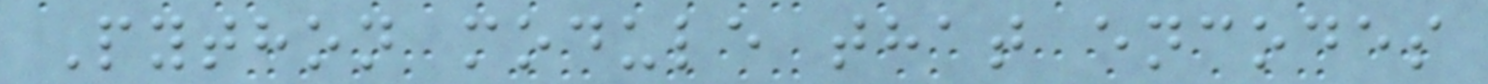Python module that encodes
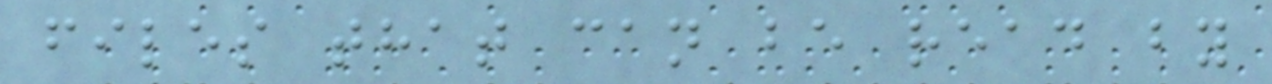files that can be read by
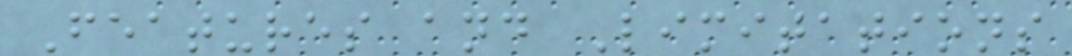Features and Limitations
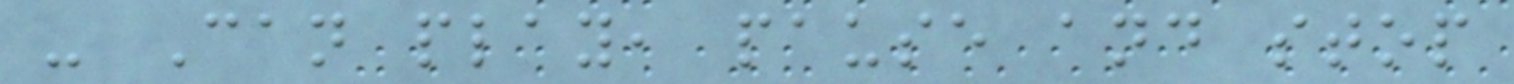- Can play, pause and stop
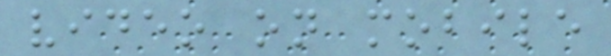video on mobile
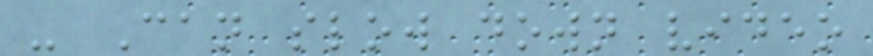- Can slow down video
